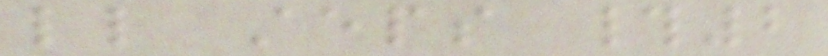little steps #2
